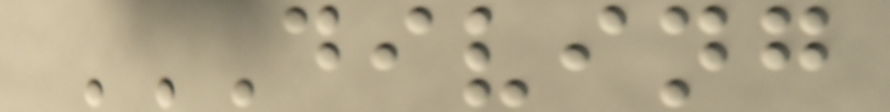DIVING
